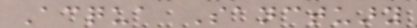Acqua Sanctuary
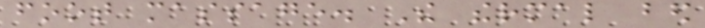foot massage. The thermal bed
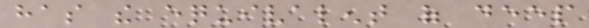has the equivalent of deep
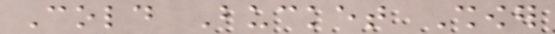Cold Bucket Shower
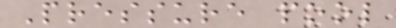Pressure pool
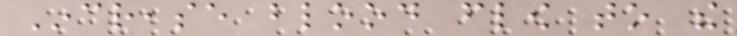Increase blood flow to the
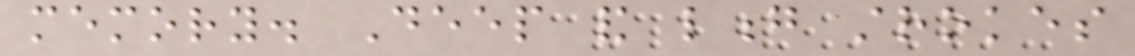memory. Deep and long strokes
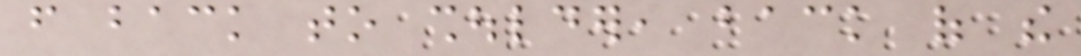from back to shoulder, back of the
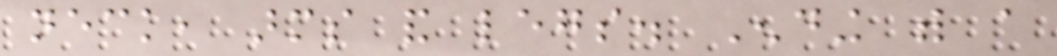neck, arms and legs. Ending with a
